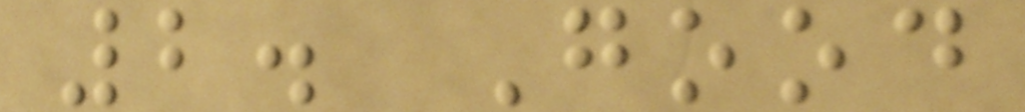2. Good
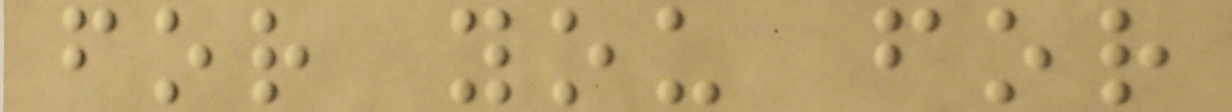for you for
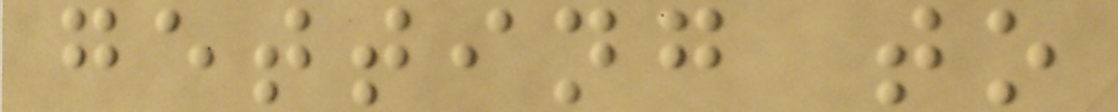getting to
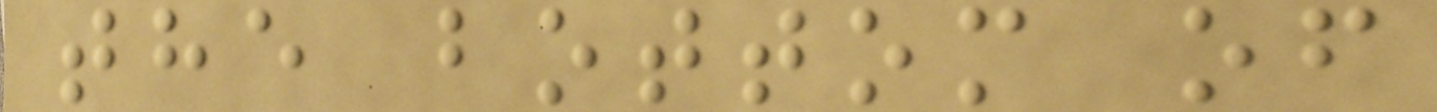the bottom of
